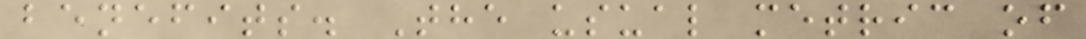benefits. The usual metric of
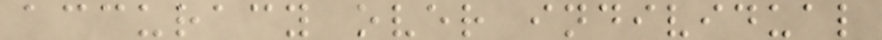accuracy over individual
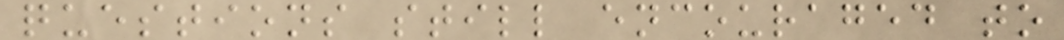questions still encouraged to
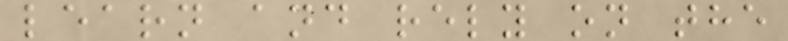learn and rely on the
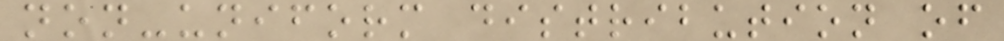non-uniform distribution of
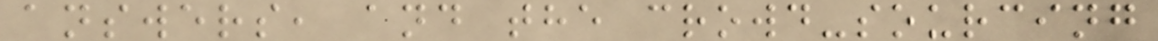answers, and the crowd-sourcing
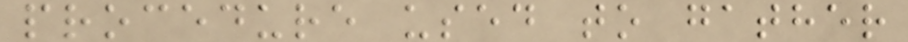procedure used to gather
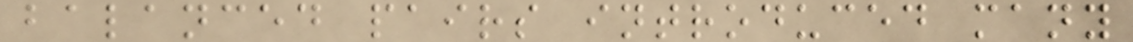balanced pairs introduced many
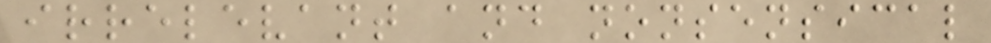irrelevant and nonsensical
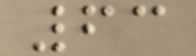63
